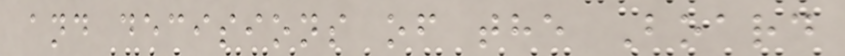and decisions of the Board
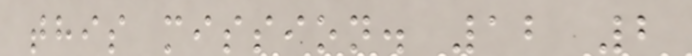this mission. 12 2
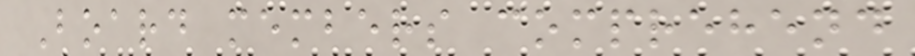Board members comprehend
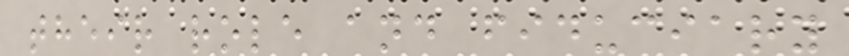their role and fiduciary
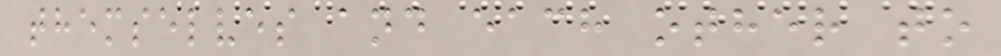themselves and each other to
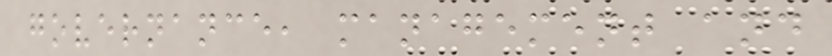governance, management and
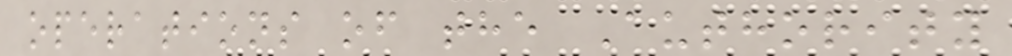operations of the Authority
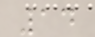14
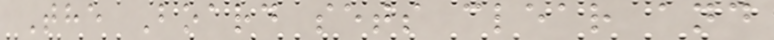The Board sets clear and
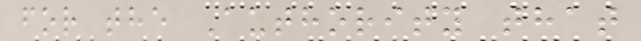for the Authority that
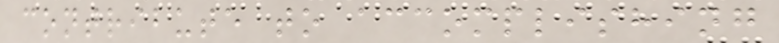contribute to accomplishing
